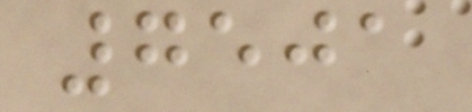7501
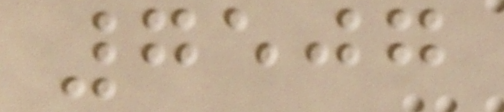7507
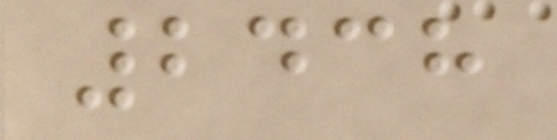2438
